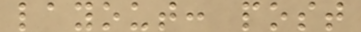layout: post
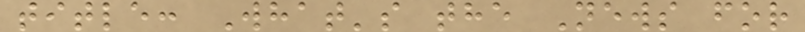title: What's the News for
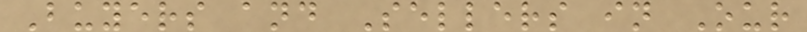Buyers and Sellers in Our
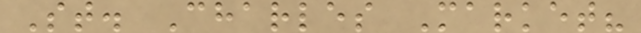St. Charles Market?
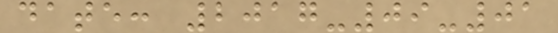date: 2017-09-01
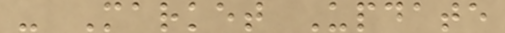- Market Update
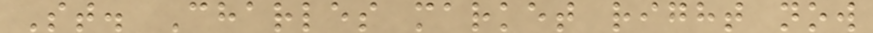St. Charles market right now
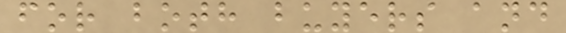for both buyers and
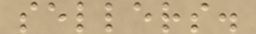sellers.
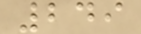249
